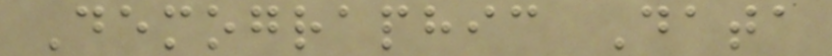Demographic Data
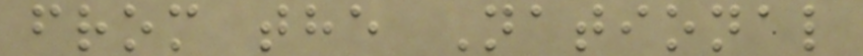from the National
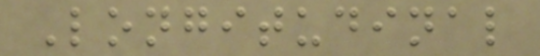Longitudinal
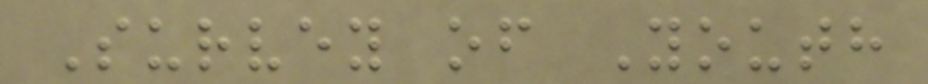Survey of Youth
